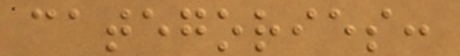categories:
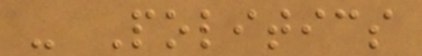- Politics
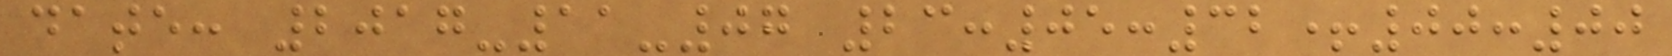date: 2017-11-07 23:05:32+00:00
